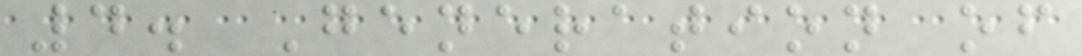4. Generation of
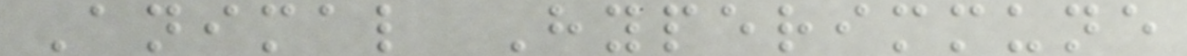Animal Hyperimmune
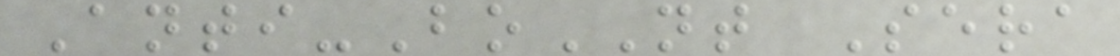Anti-BoNT Sera
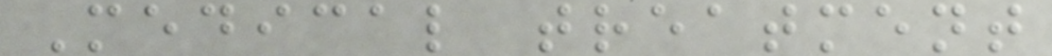Medical treatment
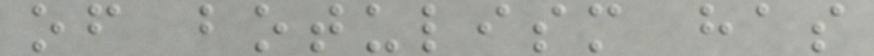of botulism has
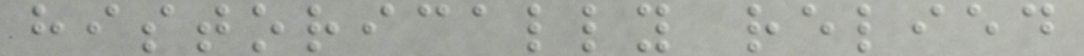historically relied
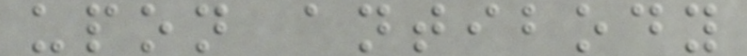upon antibody
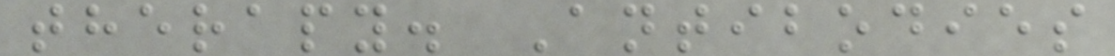therapy. Antibodies
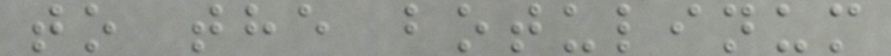to the botulinum
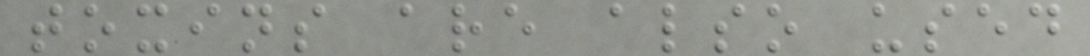toxins are also used
